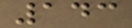143
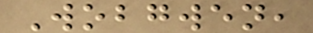Wobgwen,
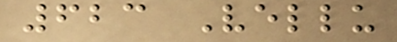623 Vellu
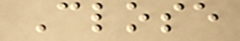Close
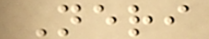Neri
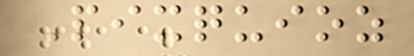Pixquioz
